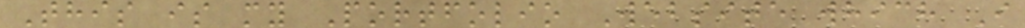This is my Portfolio Website which I
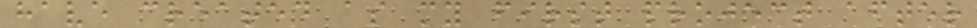have created as my first project after
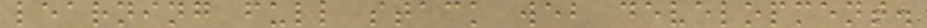learning full stack web development.
